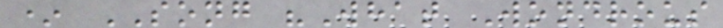* SONG "What Wondrous
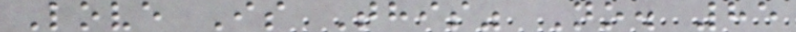Love Is This" No. 85
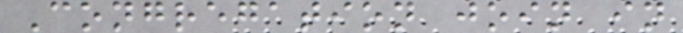Congregation join in
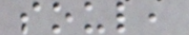soul,
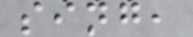sing,
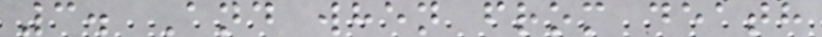3. And when from death
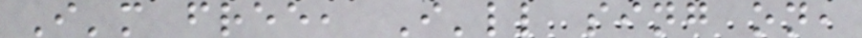I'm free, I'll sing on,
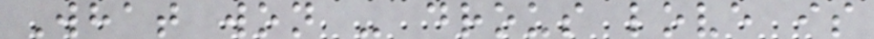What won - drous love is
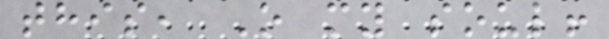this, O my soul!
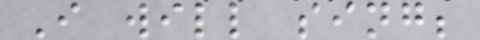I will sing;
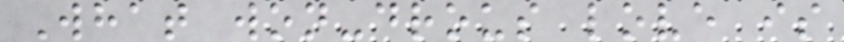What won-drous love is
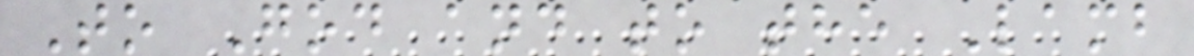To God and to the Lamb
